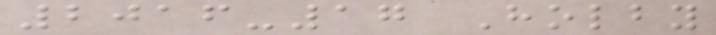2016-17 Holby
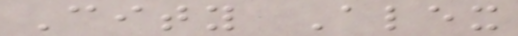City Alex
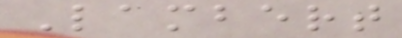Lambert
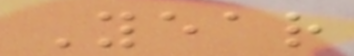Year
